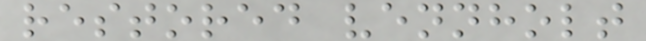restored vennholt
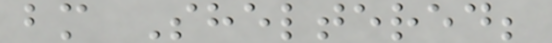bm Sheltered;
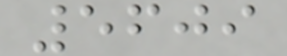5609
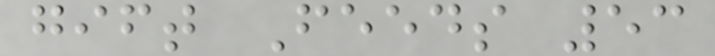gift Feeds 53
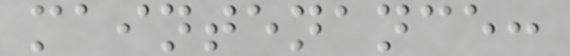maintenance:
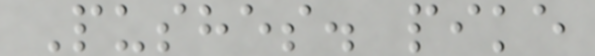Pushes. pike
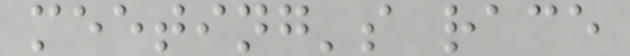meeting's race
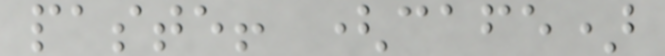paste! (cafe)
